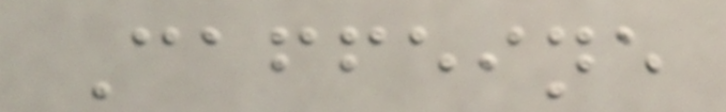Caffeine
